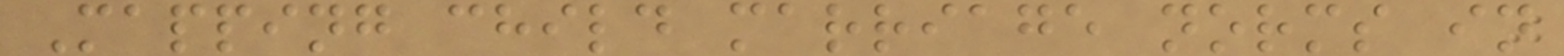Mapping child marriage norms in
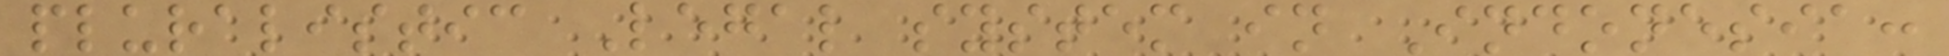pluralistic Legal system in Indonesia:
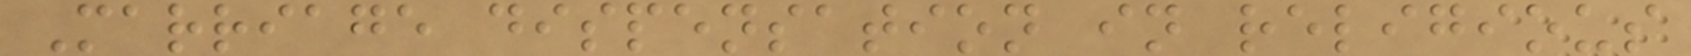Marriage dispensation in religious
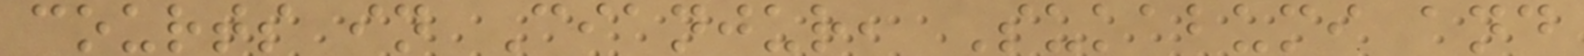courts in Cianjur, Sukabumi and
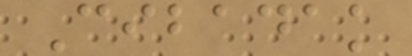Cibadak
